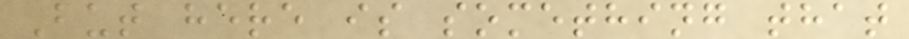But here is something that
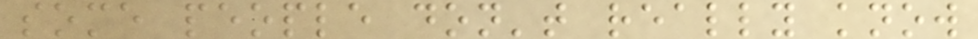some people don't really know
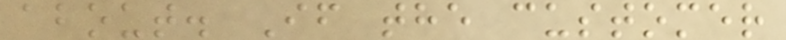about. If the customer
